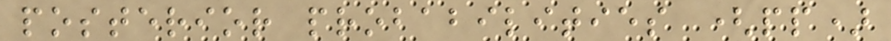posterior probabilities (pp)
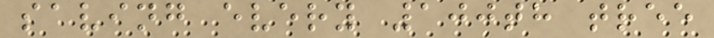saving every 100th tree
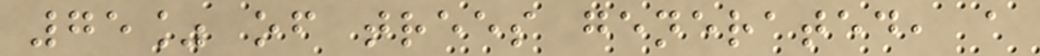75% of trees generated, a
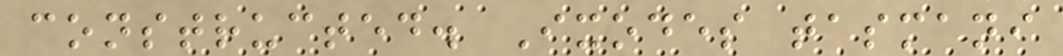constructed. Ixodes tasmani
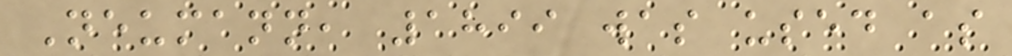Neumann, 1899 was used as
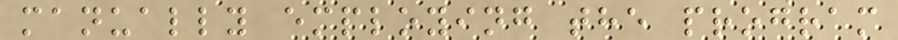manually employing the program
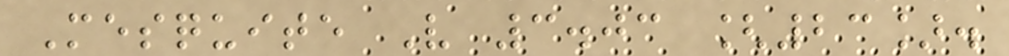Mesquite V 3.03 [23].
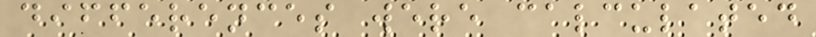differences were calculated
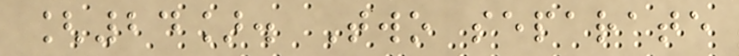[24]. Two separate
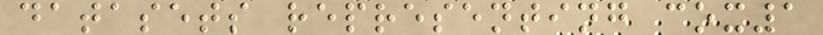datasets representing cox1
